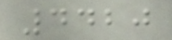4420
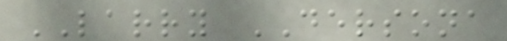LARRY DERSONA
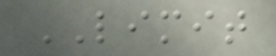LIMIT
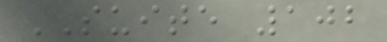SUITE 102
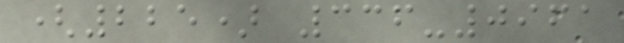(225) 336-0961
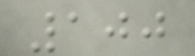100
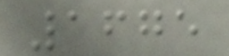1675
